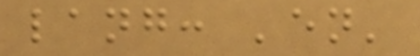lang: 'en'
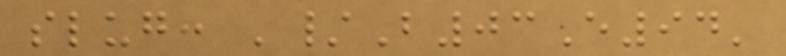slug: '/B03E94'
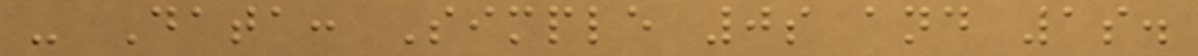- Data: Simple 0s and 1s.
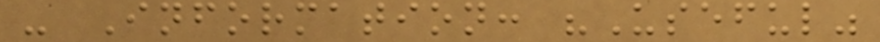- Information: "Useful"
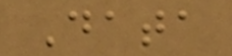Data
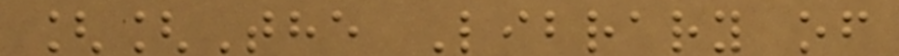[[The Library of
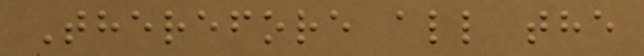Therefore all the
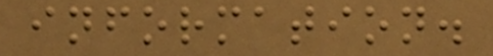information.
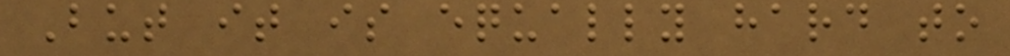But it is equally hard to
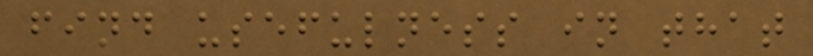find usefulness in that
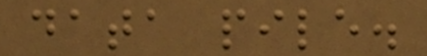data pile.
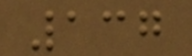137
